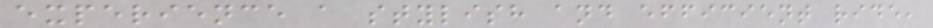experience a stylish and efficient ride,
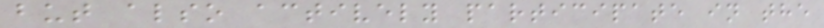but also actively participate in the
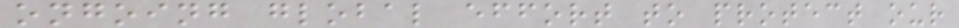ongoing global effort to protect our
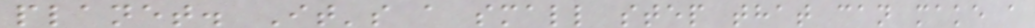planet. It's a small step that can make a
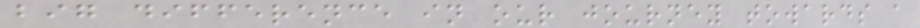big difference in our journey towards a
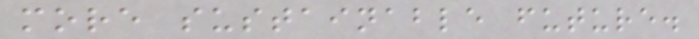more sustainable future.
